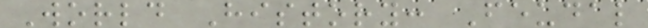World History: Feudal
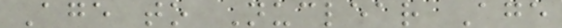Age to Nuclear Age
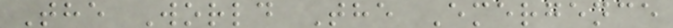The World The Emergence
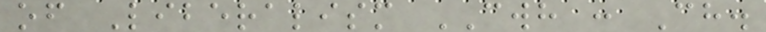of Liberalism CWH : Ch.
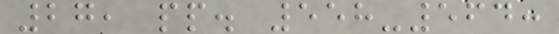27, pp. 558-564:
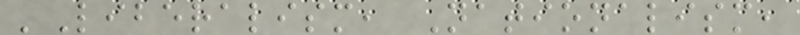'Liberalism, Nationalism,
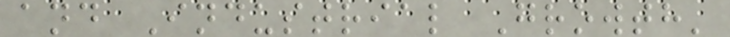and Industrial Growth'
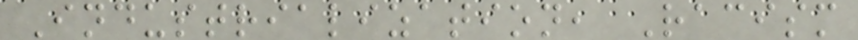Industrialization, Racism
